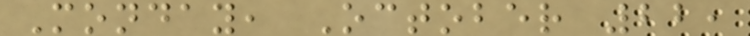Monday, October 22,
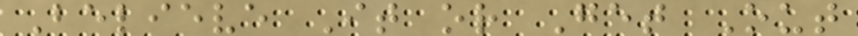Believe It or Get Out
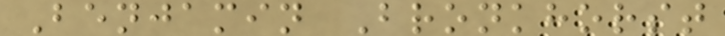Benjamin Bronkhorst
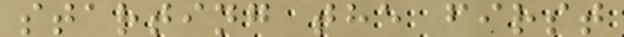starting the first
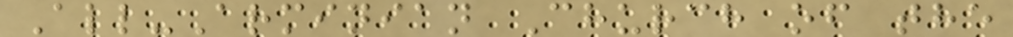All-Arminian Church of the
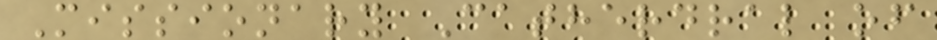Missionary Catherdral of
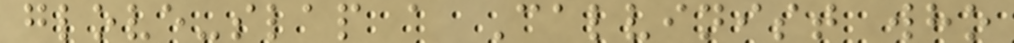glove-slap a Calvinist who
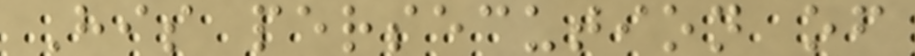His persecution of
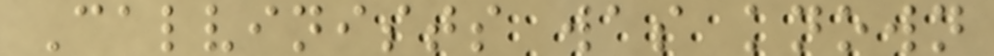Calvinists was known
